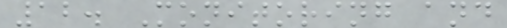12. Monitoring and
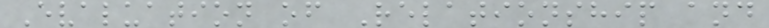Evaluation of Relationship and
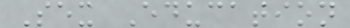Sex Education
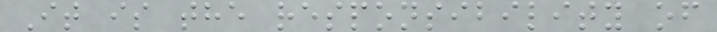It is the responsibility of
